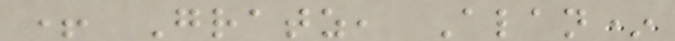+ Gratz, Alan*
